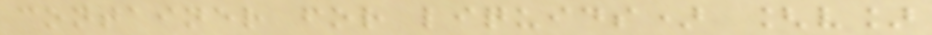container for liquids) [v]
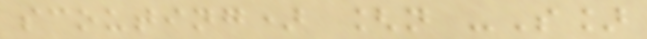scouting) [n -S]
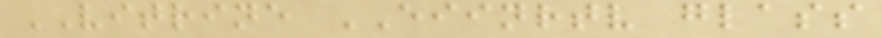VITRINE EIINRTV glass
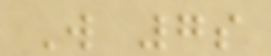W 7s
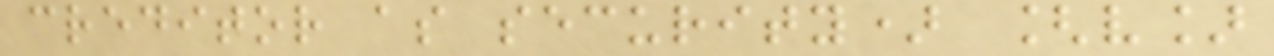creditor as security) [v]
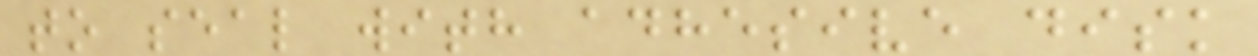to seal with adhesive disk
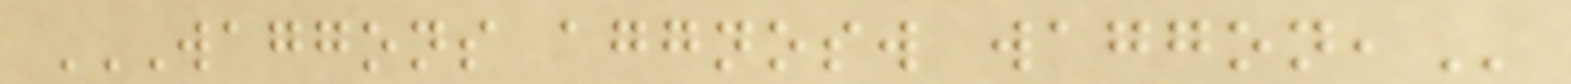WAGGONS AGGNOSW WAGGON,
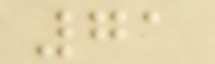71
